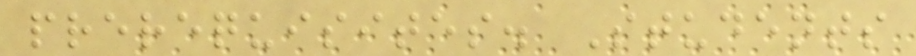prerequisites. Students
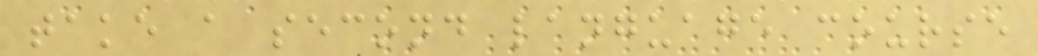take a second language course
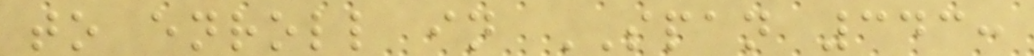to enroll in SPAN 343:
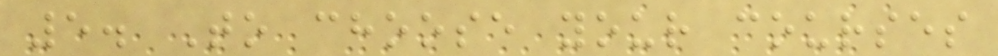5. To choose your courses
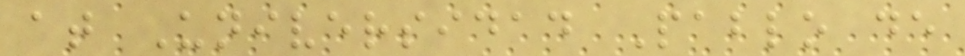at Universidad Pablo de
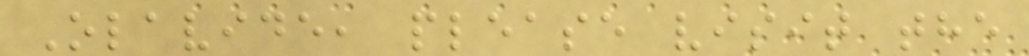Olavide, please visit the
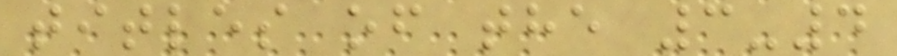titles of the 3-4
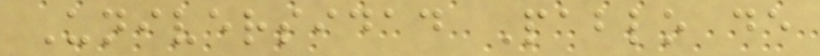Universidad Pablo de
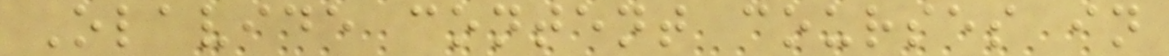Olavide content courses in
